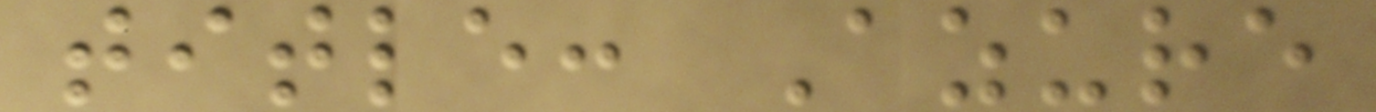title: Azure
